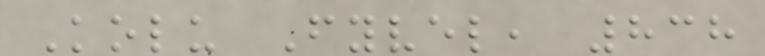Kolu Fyvel, 838
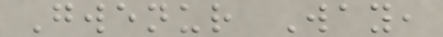Gwenur Way,
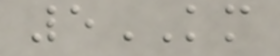5KM
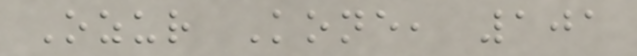Ozur Kone, 101
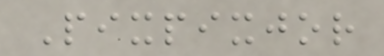Pixpixjor
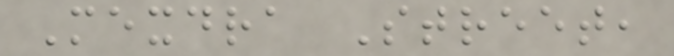Mexdra Street,
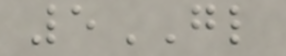5GL
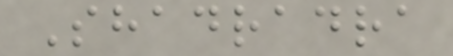Shadradra
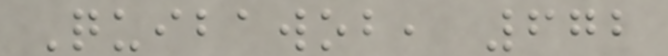Quibawob, 672
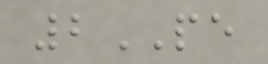2PE
